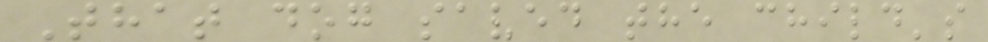That dog saved the child's
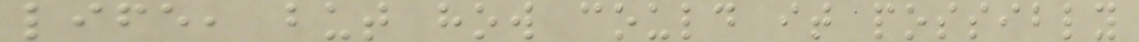life, but how could it possibly
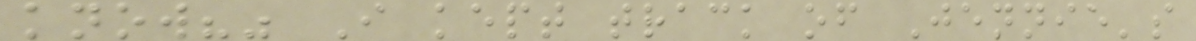know?" I kept track of Jennie's
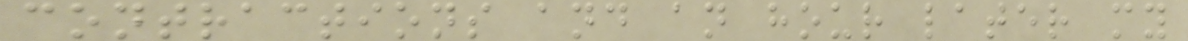contractions and an hour later my
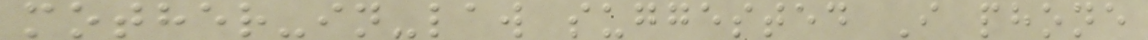mother-in-law suggested I phone
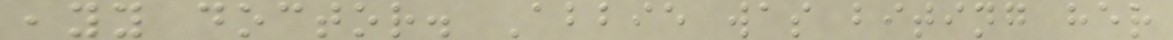,yy doctor. Abbie was biting her
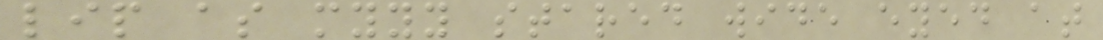lip as myyy stared wide eyed at
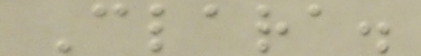Clara.
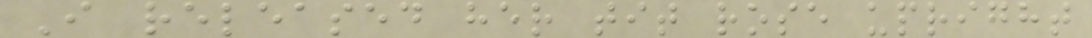I released her tit rose upright
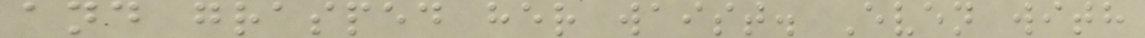and grasped her waist. Even with
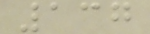137
